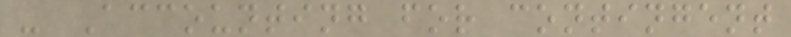- Accounting for contingent
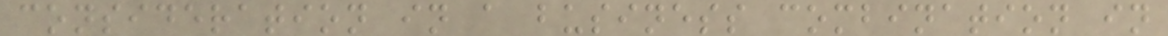consideration in a business combination in
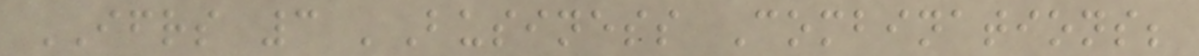IFRS 3 'Business Combinations;
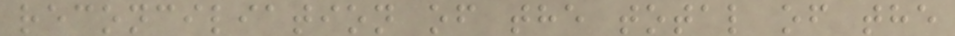reconciliation of the total of the
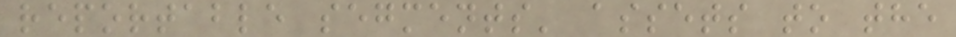reportable segments' assets to the
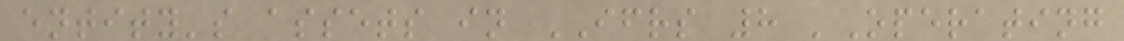entity's assets in IFRS 8 'Operating
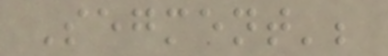Segment';
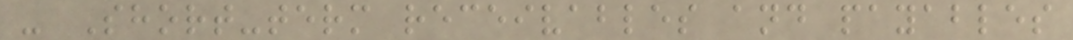- Short-term receivables and payables
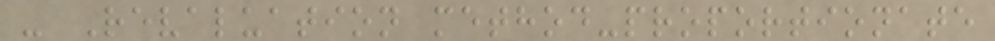- Revaluation method-proportionate
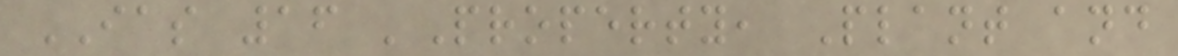IAS 16 'Property, Plant and
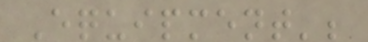Equipment';
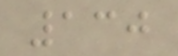130
